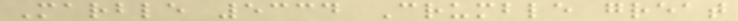Marble 5334 Crumble great
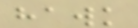hawk
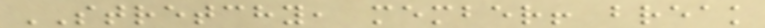STRETCHY, member! break
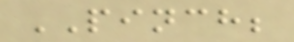PINCH;
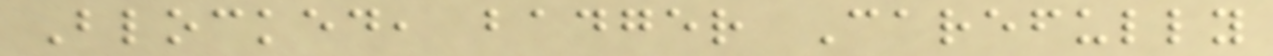Blocked, badger Carefully
